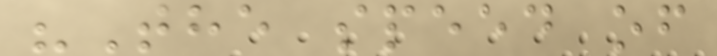"The speed of
